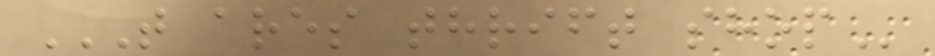T ARES THRIFT SHOP
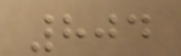804
